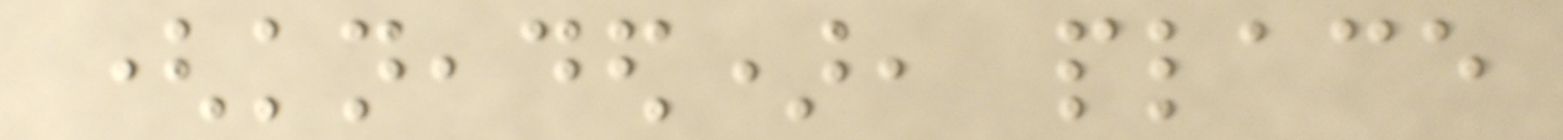(kneaded), place
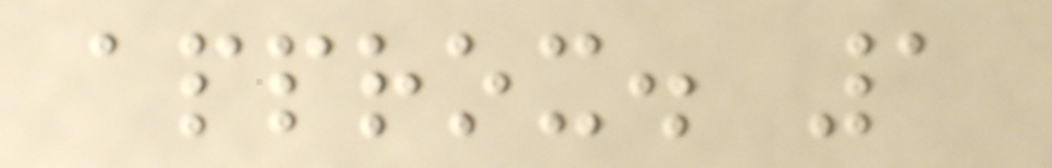approx. 1
